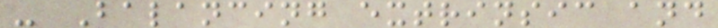- Balancing extrinsic and
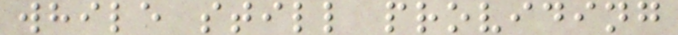while still providing
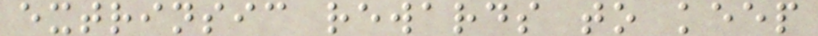extrinsic rewards to keep
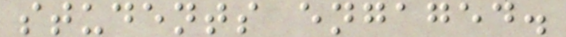students engaged.
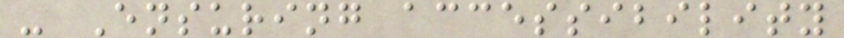- Ensuring accessibility
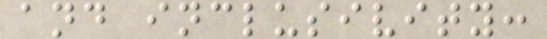and inclusivity:
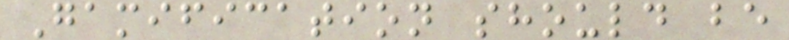Gamification should be
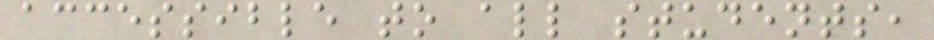accessible to all students,
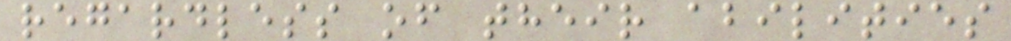regardless of their abilities
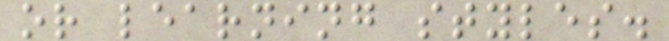or learning styles.
